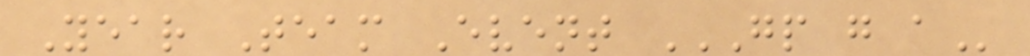Year Team Event GP G A
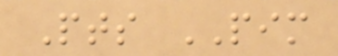Pts PIM
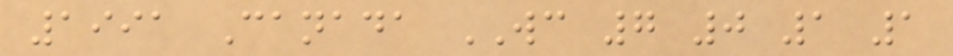1991 Canada WC 7 0 1 1
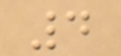4
